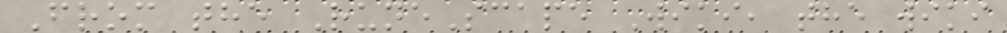From the RuneScape Wiki, the wiki
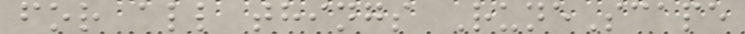for all things RuneScape
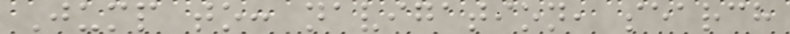Jump to: navigation, search
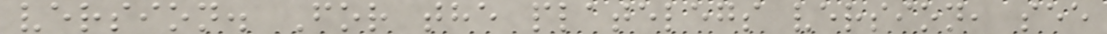version. For the platelegs version, see
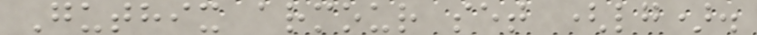Guthix armour set (lg).
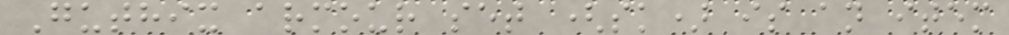Guthix armour set (sk) is an item
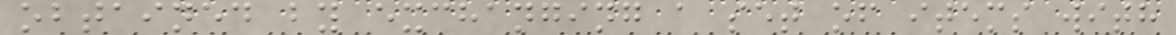obtained by exchanging a set of items with
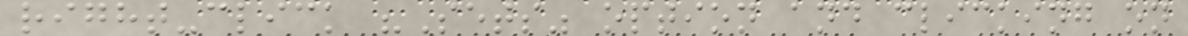right-click "Sets" option and clicking on
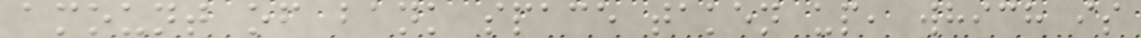amount of bank space taken up, which is
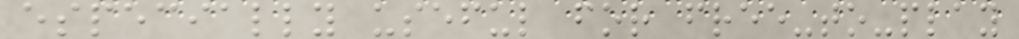especially useful for free-to-play
